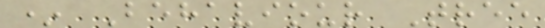* Behaviour Tree
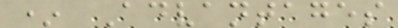* Advantages
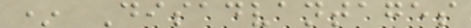* Disadvantages
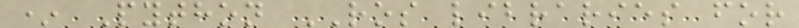* Python ROS libraries for
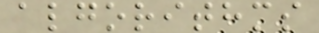algorithms
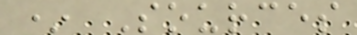* Sources
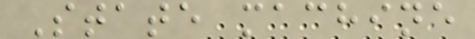State machine
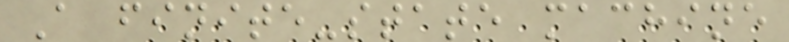A finite-state machine
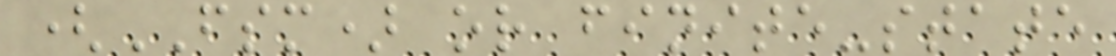(FSM) or finite-state
